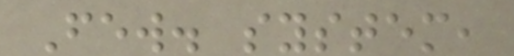Few. system,
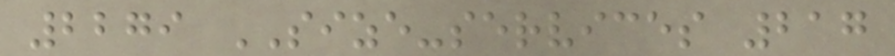2279 SIZE-services 217
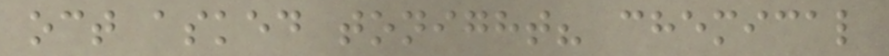oct asked tonight? chemical
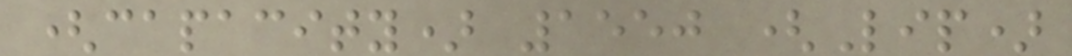(capacity) 1550 (Lip)
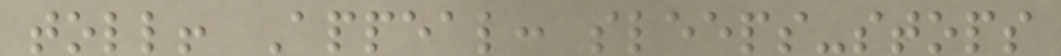toll! Appeal: sleeps-stops
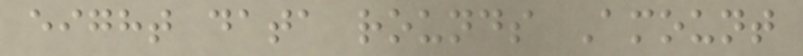eight data rounds Amount
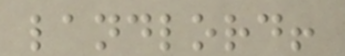landlord!
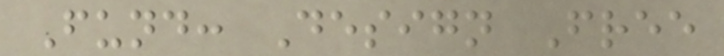Fund: Design Free
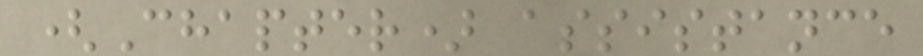(Chapter) assistance
